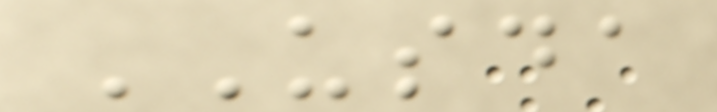USDA
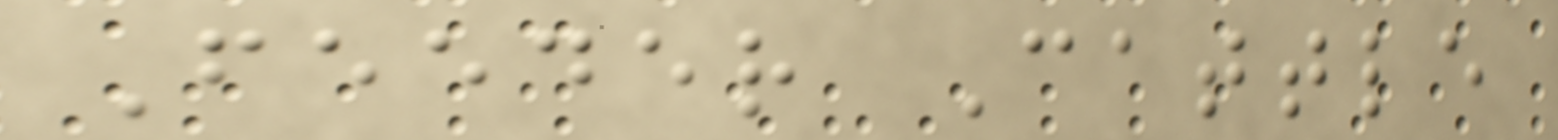Feeder Cattle
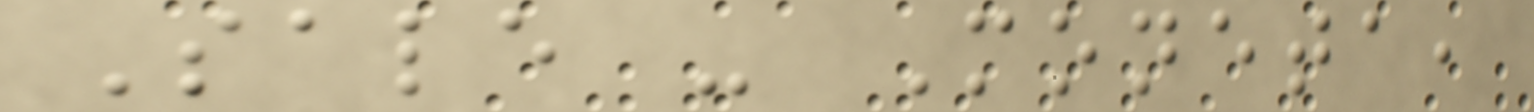Sale - Moneta,
